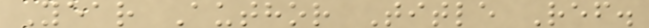Year Author Title Ref.
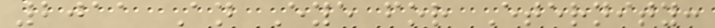2011 An Eye for Eternity:
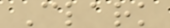Clark
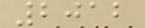2012
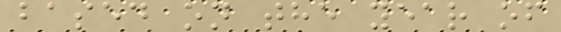based on the year of
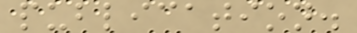publication.
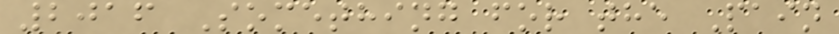2016 Something for the Pain
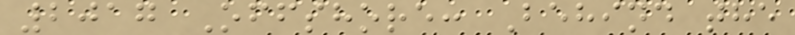2017 Offshore: Behind the
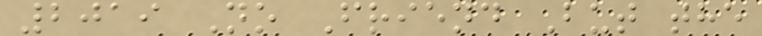2019 No Friend But the
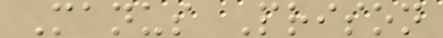Manus Prison
